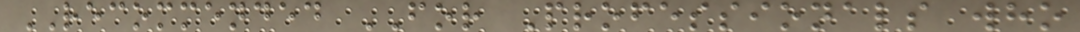RECOMMENDED FOR Professionals who
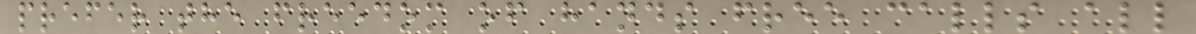prefer the freedom of hands free calls all
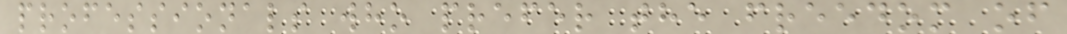professionals who prefer the freedom of
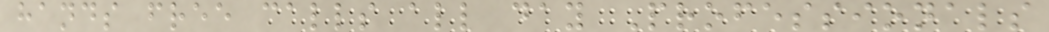hands free calls all day Professionals
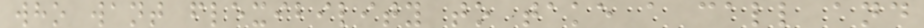who want flexibility to take a call and
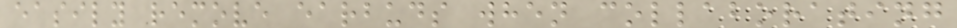easily remove earbuds when collaborating
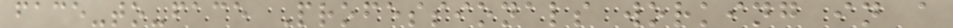face-to-face Professionals working in a
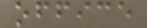office
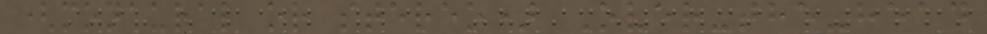(monaural or stereo) Over-the-head
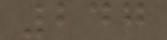247
